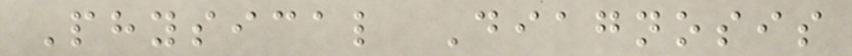Physical Diagnosis
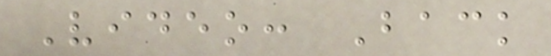Video: Back
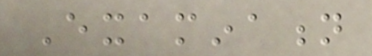Examination
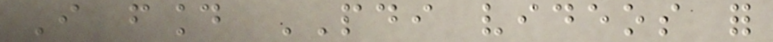I found PDI videos for
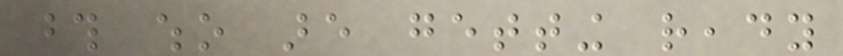those who are getting ready
